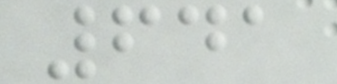641
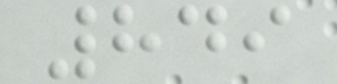849
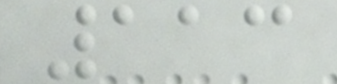113
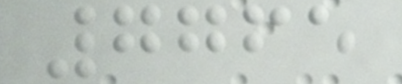7765
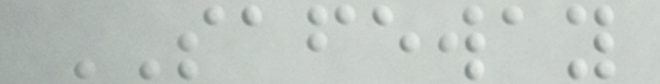SAFEWAY
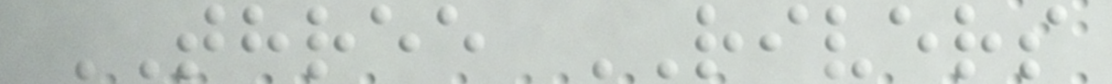THREE RIVERS
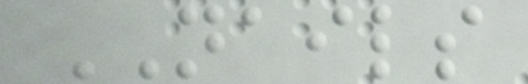NAILS
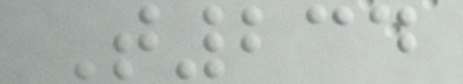T234
